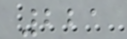221
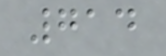714
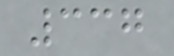337
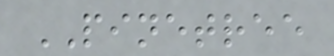PINETREE
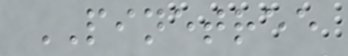PINETREE
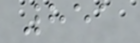851
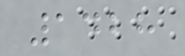1428
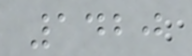1420
